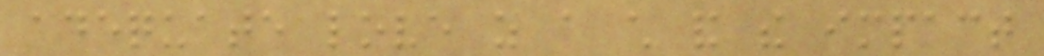adequate love as a child and the impact
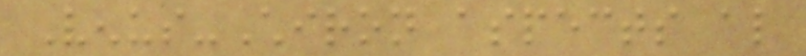Venus-Chiron aspects also
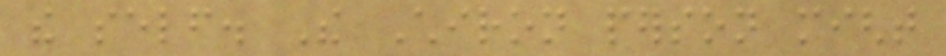the self. The Chiron person might
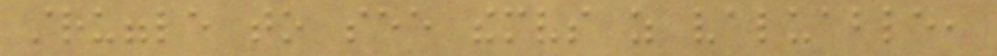struggle to see themselves as valuable,
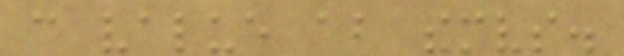can value about themselves.
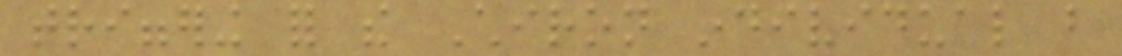triggering for the Chiron individual but
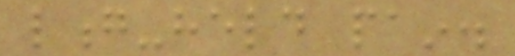long-held pain.
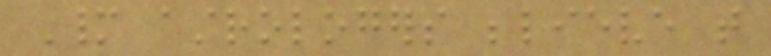Many astrologers believe that
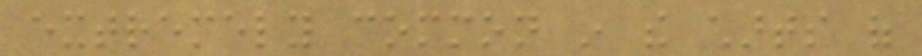extremely common in the charts of
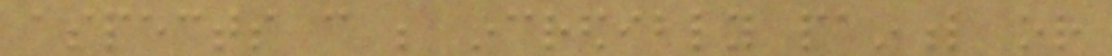aspects can be incredibly painful or
